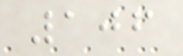106
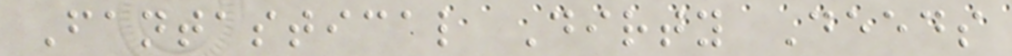Fantastical Dirty Deeds
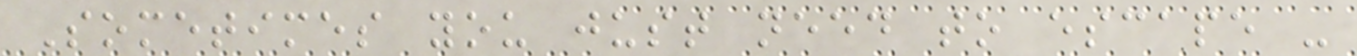Sometimes you just need to escape -
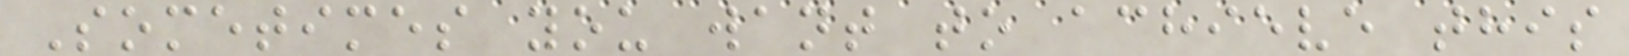Sometimes you want to achieve this
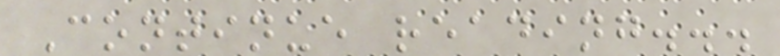Continue reading...
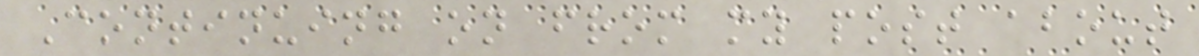Continuing on from my post about
